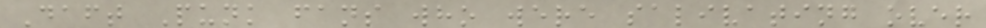Daft Punk fans who were salivating over
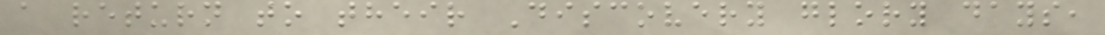a return to their Discovery glory days,
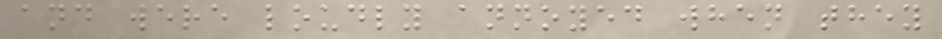and were loudly annoyed when they
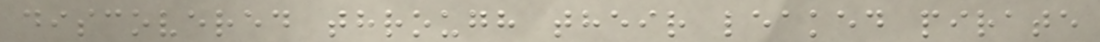discovered through their leaked pirate
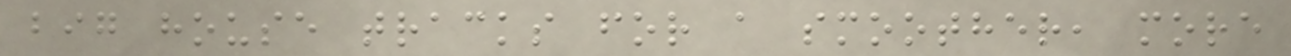big house tracks for a smoother, more
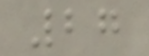27
